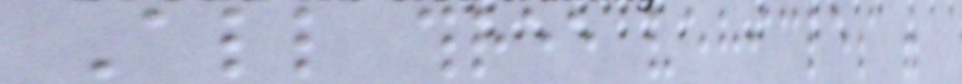All three vehicles were
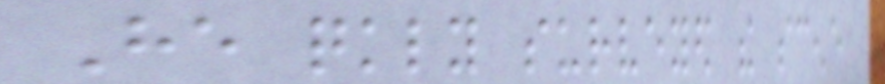He quickly surveyed the scene
